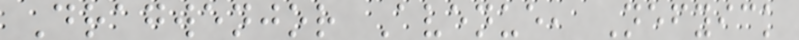Dragwenjor Avenue, Nefyick
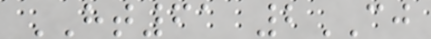HT61 2CJ
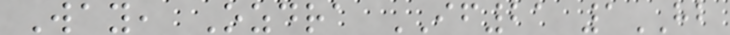Way, Ozdra IF21 1HB
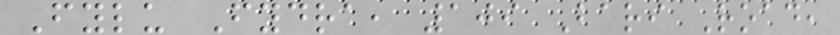Fylu Fydra, 109 Bari Road,
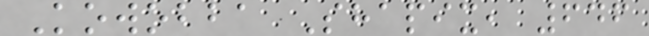Kowobba Shapix, 646
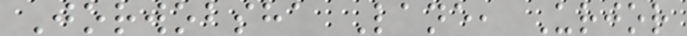Jorwobsha Lane, Urjor
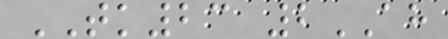TK23 2AH
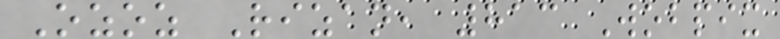Ozoz Rizan, 813 Wobpix
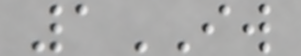1IW
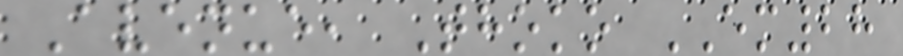Avenue, Thoko EM28
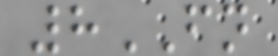8FN
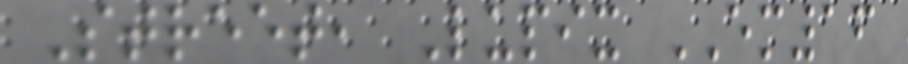Street, Lupix EM16
